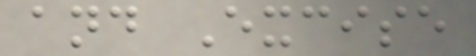and Excise
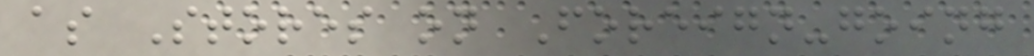as Stores on Foreign-going
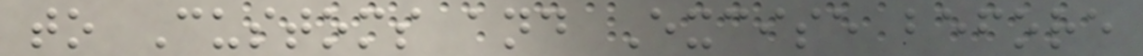to Customs and Excise before
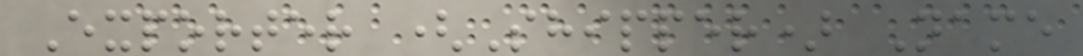Exporter (Shipper) Name
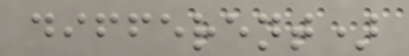different)
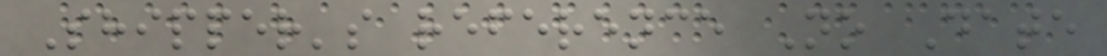Shipper's reference No Date
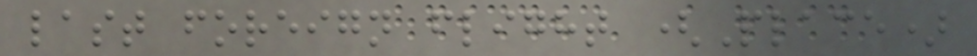last foreign flight (Place)
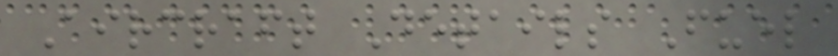Aircraft Details Fuel
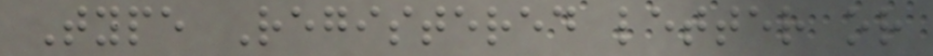Type Registered letter or
